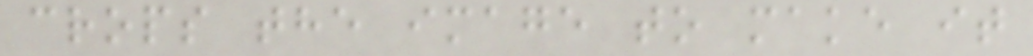crops the image to make it
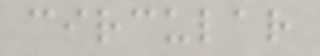circular
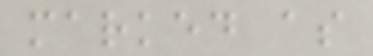marked as
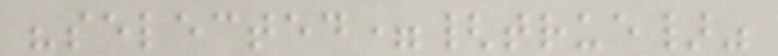"selected={true}"
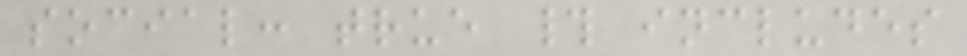social: true # includes
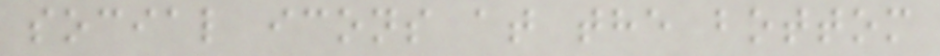social icons at the bottom
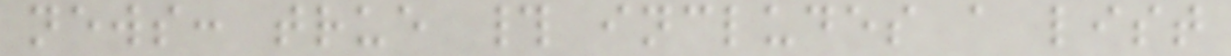news: true # includes a list
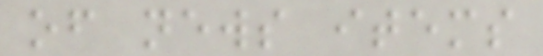of news items
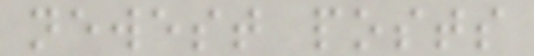newest posts
